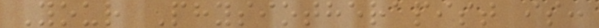Your Physiotherapist is:
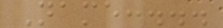Name:...
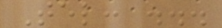Tel: ...
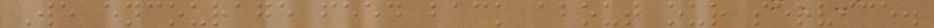We encourage feed back about our service.
